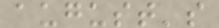august's
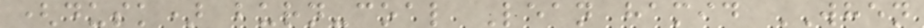(dusk) burn-coal Lean hamid WHEN
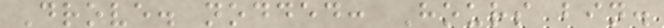Drove. nodded: Hours bin.
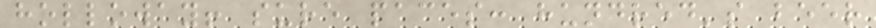holloway! sure paces: hundred's beer
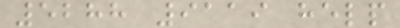5288 9119 help
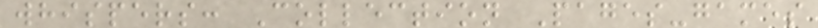whispers: Collection Pages-games
